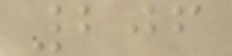206
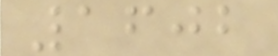1602
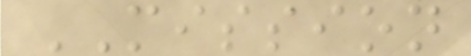MISSION
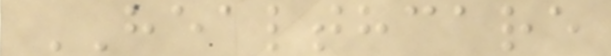HEALTHCARE
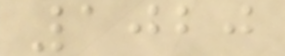1020
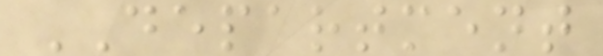DEPARTMENT
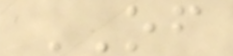OF
